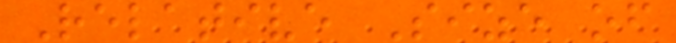Relative Size of
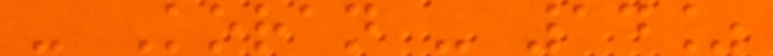- Koran - 14%
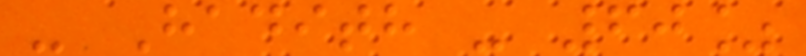- Hadith - 60%
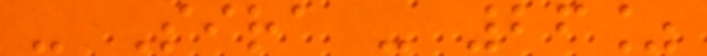- Sira - 26%
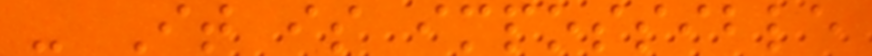- It is impossible
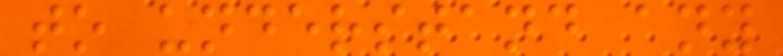to understand any
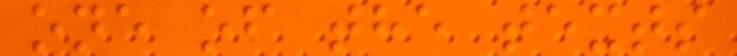one of the texts
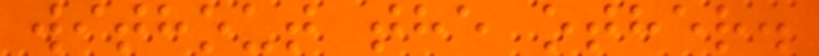without the other.
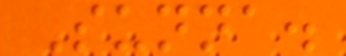Sunna.
